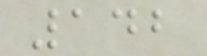142
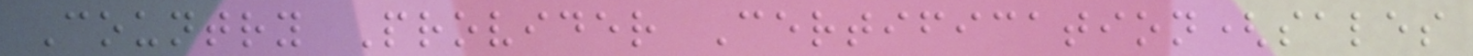Country Provider Certification(sales
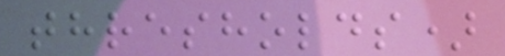thresholds)
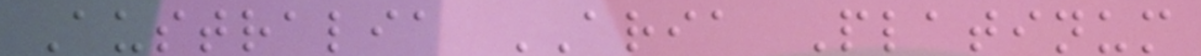Australia ARIA Platinum
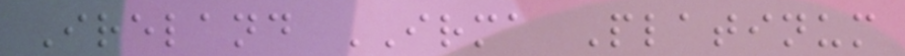Ireland IRMA Platinum
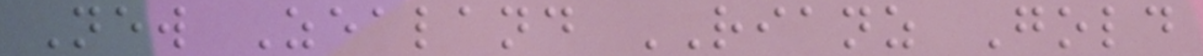New Zealand RIANZ Gold
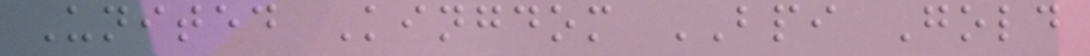United Kingdom BPI Gold
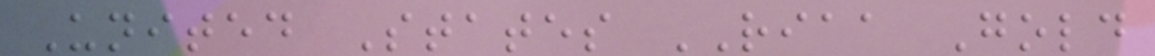United States RIAA Gold
